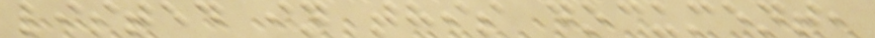listed in this document,
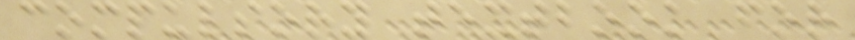compulsory textbook for
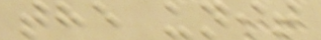the unit
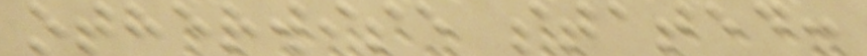otherwise stated:
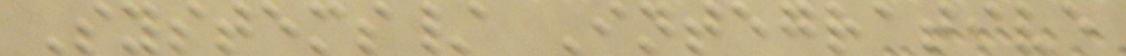Systems/ Integrative
